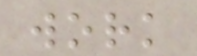work
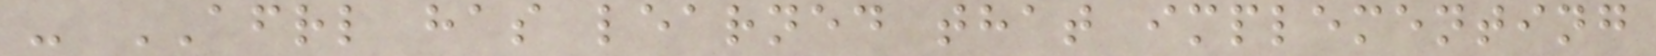- AFRL has learned that implementing
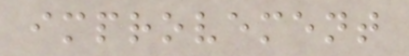improvement
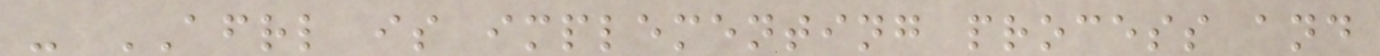- AFRL is implementing process and
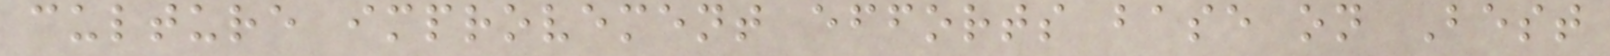culture improvement efforts base on Best
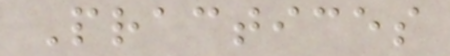Practices
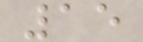15
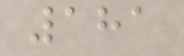181
